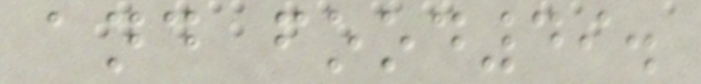and food49.
